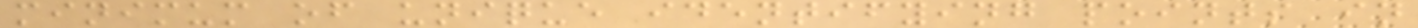minimum of unique identifying points in
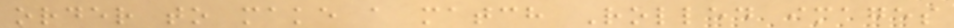order to make a match Rolled images
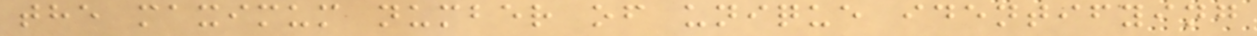the maximum number of unique identifying
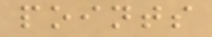points
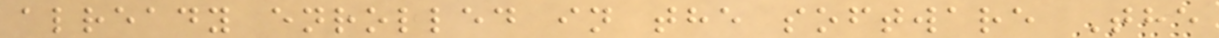already enrolled in the software The
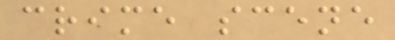crime scene
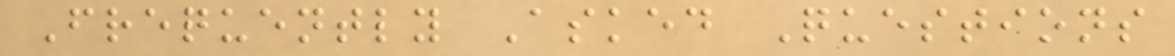Frequently Asked Questions
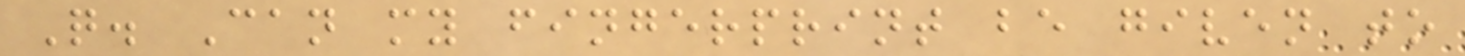Q. Can my fingerprint be given to
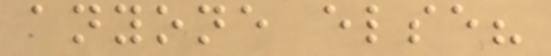anyone else?
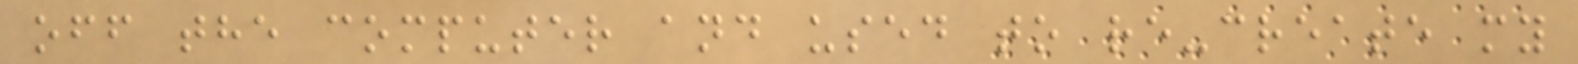off the computer and used to re-create my
